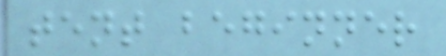tent beginner
